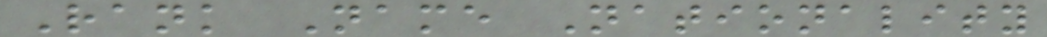Rank Name Nationality
